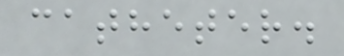catheter.
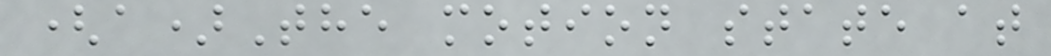(a)The motion state at
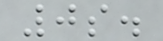0s.
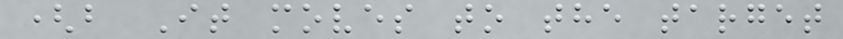(b It moves to the target
